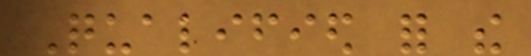Qualified for the
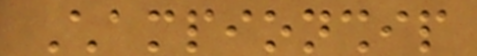Championship
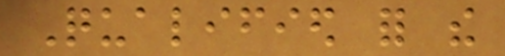Qualified for the
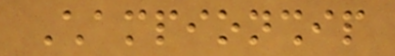Championship
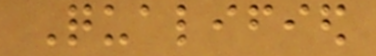Qualified
